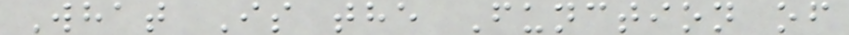What Is the Function of
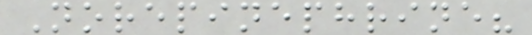Norepinephrine?
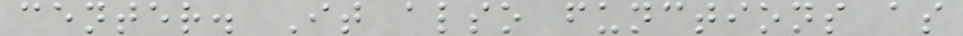center. It also functions as
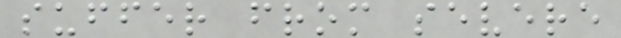suffer from severe
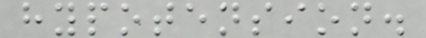hypotension.
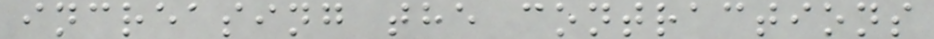increasing the contractions
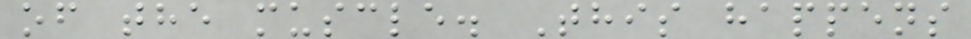of the muscle. This happens
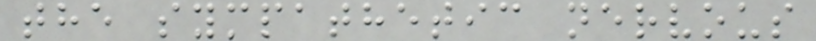the sympathetic nervous
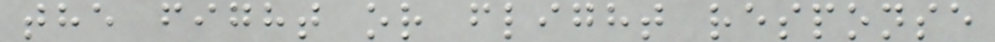the fight or flight response
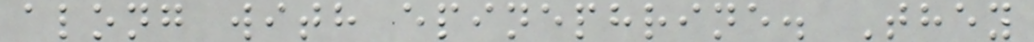along with epinephrine. They
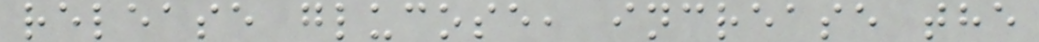release glucose, increase the
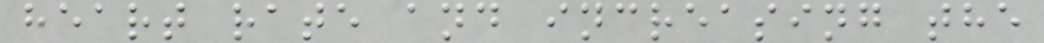heart rate and increasing the
